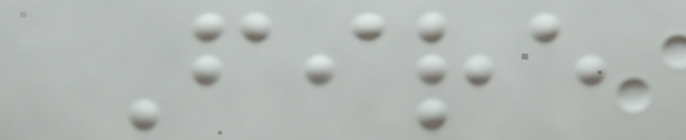Fire
